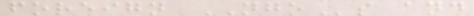foreign NGOs and
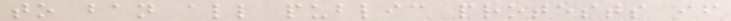to ban all public protests if
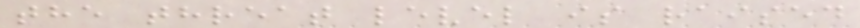the threat level is raised
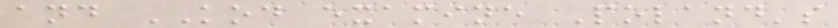and KOD examine Poland's
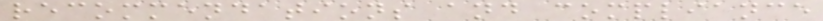recommendations and compliance
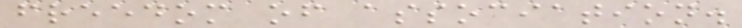freedom of association.
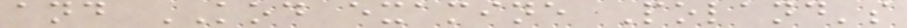and KOD examine Poland's
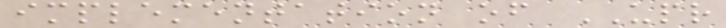implementation of UPR
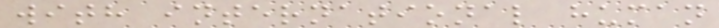with international human
